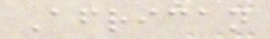African
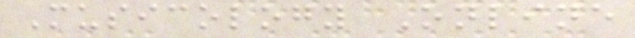Musicology Online
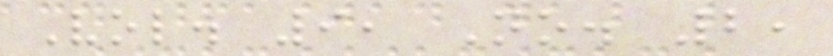Vol. 9, No. 2,
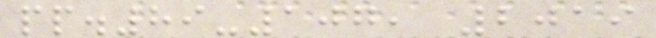pp.89-107, 2019
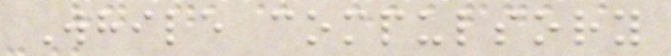While compulsory
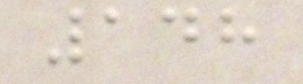148
